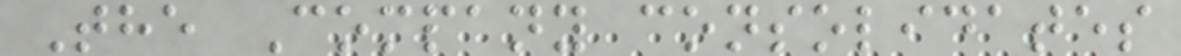The Company consolidates
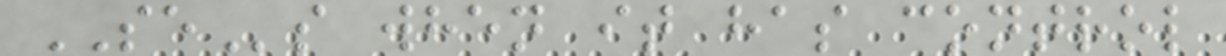SEs when it has control
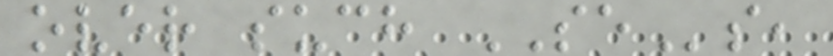over such SEs,
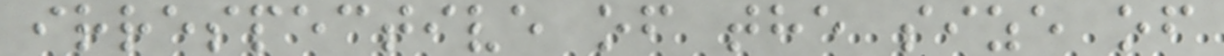irrespective of the size of
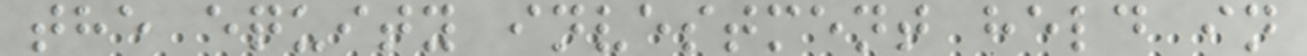the equity investment held in
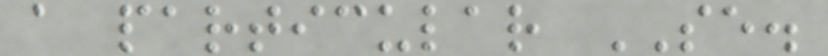a particular SE.
